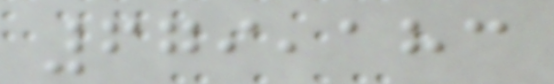679,183
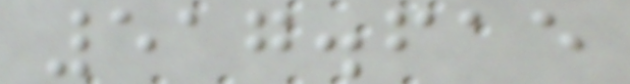517.615
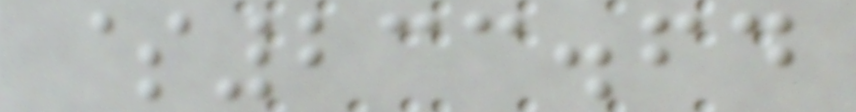$233.64
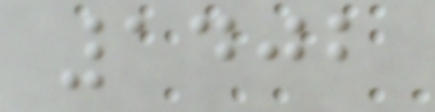1402
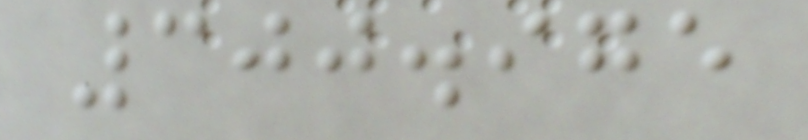300.975
